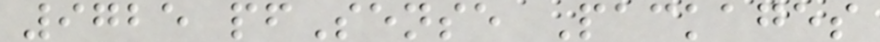9725 pfSense Packages
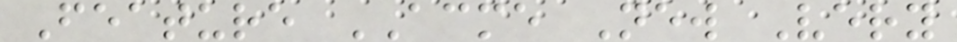Feature ACME New Very
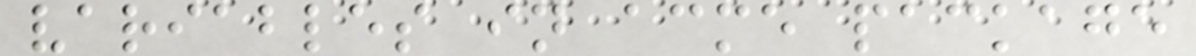variables in acme package
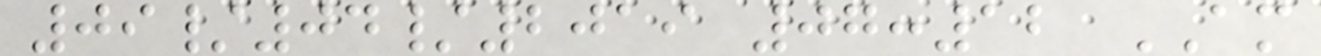09/04/2019 07:12 AM
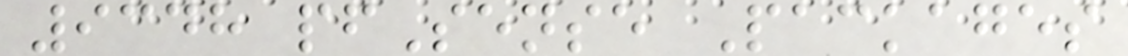9348 pfSense Packages
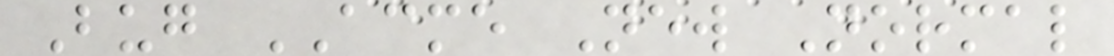Bug ACME New Normal
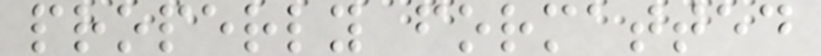properly formatted
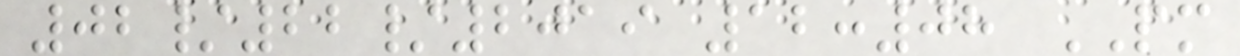02/22/2019 12:08 PM
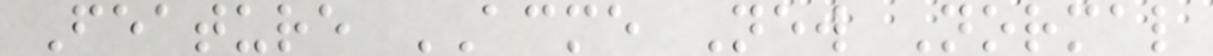Feature ACME New Normal
